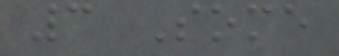3 Some
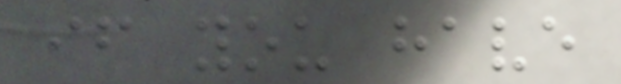if you have
